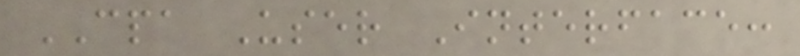CPA User Interface:
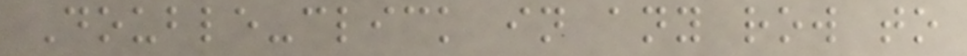Double-click in any row to
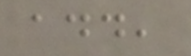add,
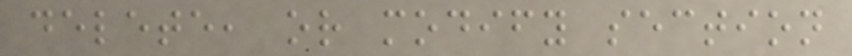delete, or modify section
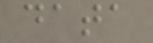data
